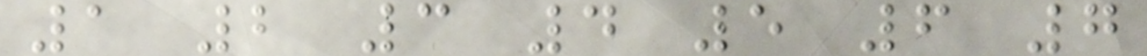1 2 3 4 5 6 7
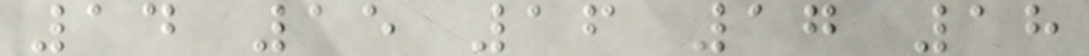14 15 16 17 18
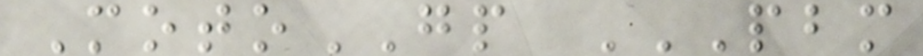MotoGP PBM
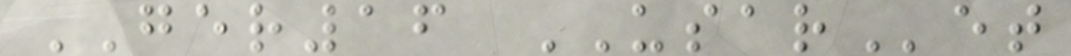GER16 USARet
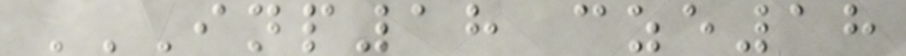INP18 CZE18
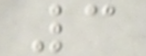3
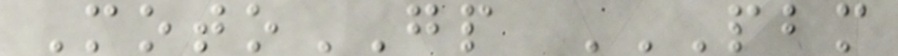MotoGP PBM
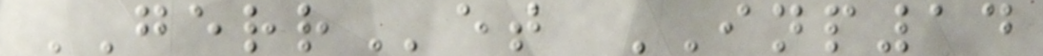GERRet INP14
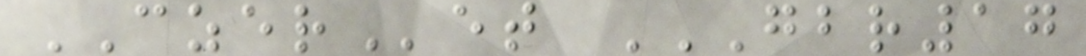CZERet GBR17
